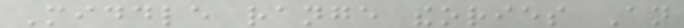Middle range theories An
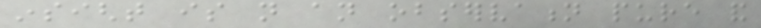insight is not an observation pure and
